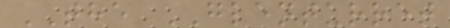THE GLENTURRET
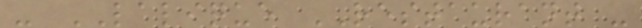- LALIQUE RESTAURANT -
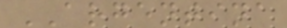ARGENTINA
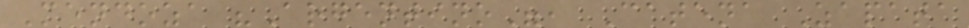Mendoza "Argentino", Catena Zapata
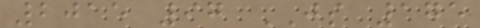2015 97 JS 175
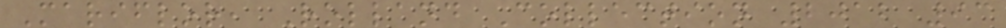Mariflor, Rolland Collection 2012 93
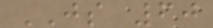JS 60
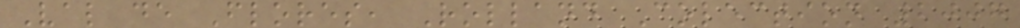Val de Flores, Rolland Colection 2007
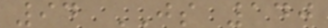94 JS 140
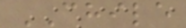CHILE
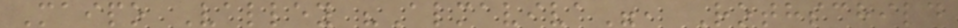Maipo Valley "Almaviva", Rothschild
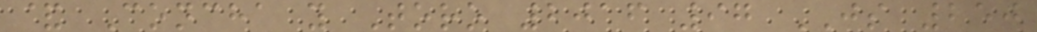& Concha y Toro 2016 97 JS 250
